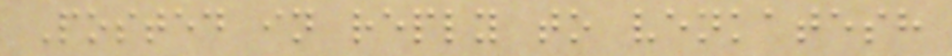Posted in reply to venkatesh
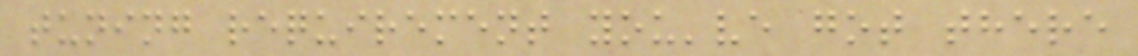tuning requirement you've got there
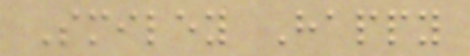Smiley Happy
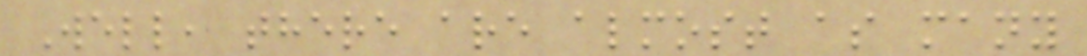Well, there are almost as many
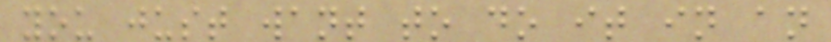you just want to do it in an
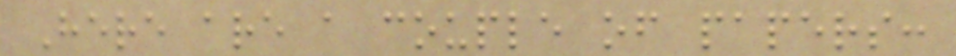Here are a couple of papers:
